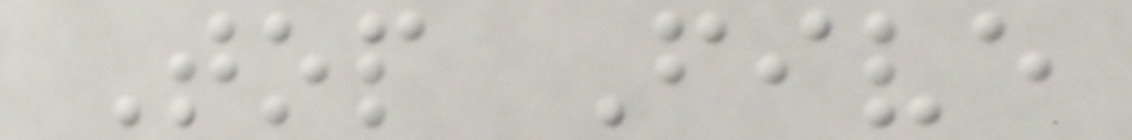Top Five
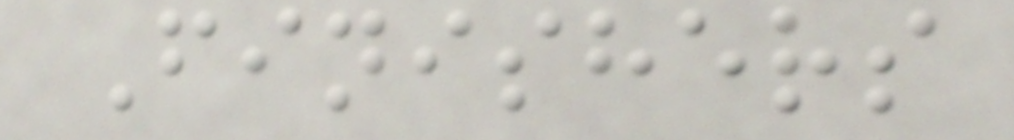Finishers
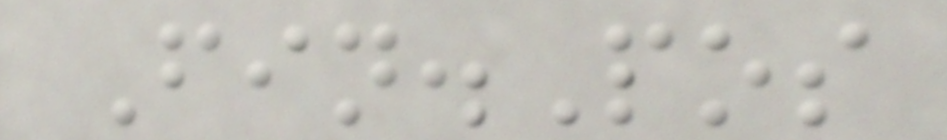Fin.Pos
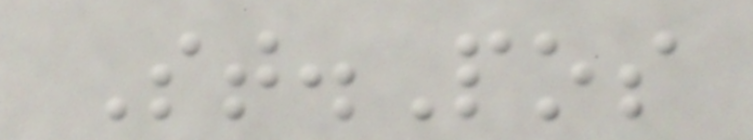St.Pos
